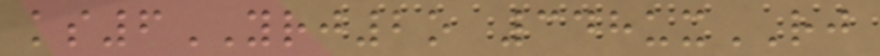ks6YRJ2o 348uxRJ
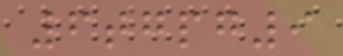6tgpg9
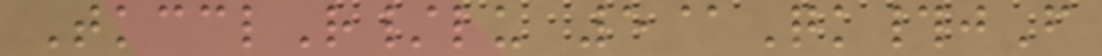TkcclR/lu 5@Qk#jF
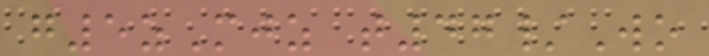g5zMjz t47/Wo
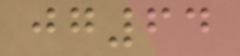jg64
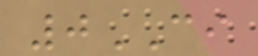0CI
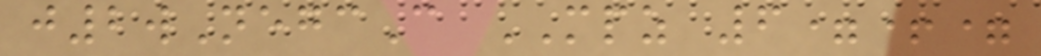j2wNegcC MPZ 6=+=
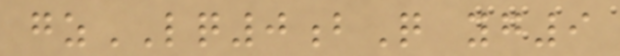gzLQ0bQ yg9
